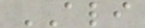ALI
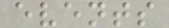events
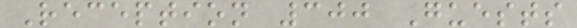Reception 300 Guests
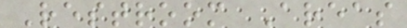Restroom Areas
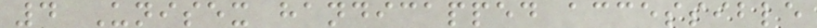4 Unisex handicapped accessible
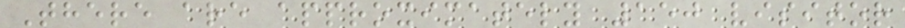There are approximately 150 visitor
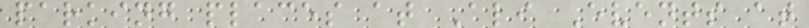parking places at Ali Events at
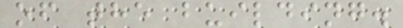of the building.
